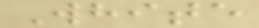White
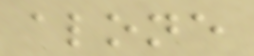alone
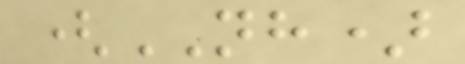(NH)
